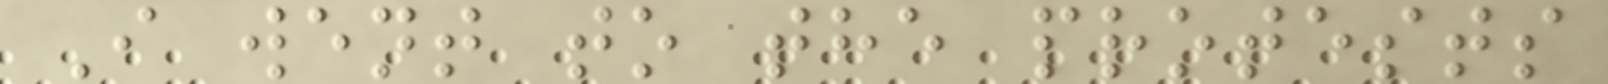I went to the protests
